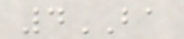4BA
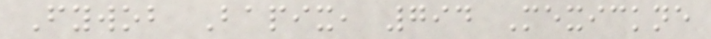Fywob Bapix, 794 Mexickne
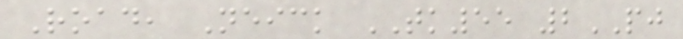Road, Neick TK55 2PJ
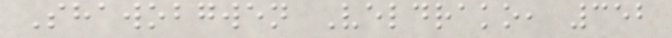Shawobgwen Veldrako, 352
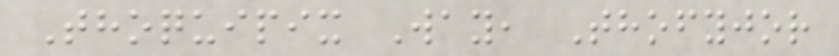Thoquipix Way, Thofyjor
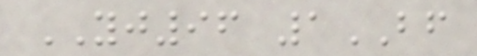YJ96 1BF
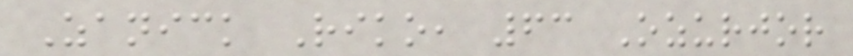Zanick Riko, 63 Ozurjor
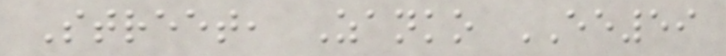Street, Zanko EE59
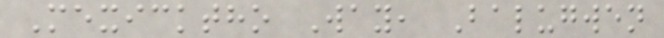Mexicktho Way, Balugwen
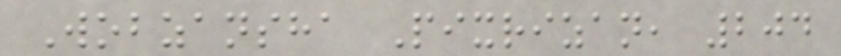Wobzansha Pixrizan, 204
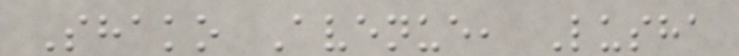Shako Avenue, Lusha
